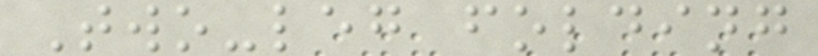Two-leg folding
